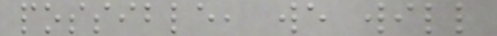possible, we will
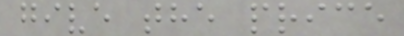give the price
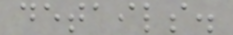details.
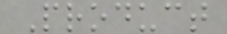Product
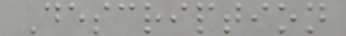Description
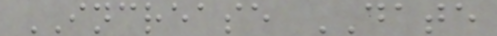INCREASE DATE
